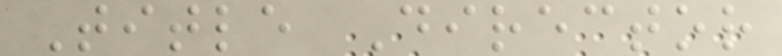Title Director
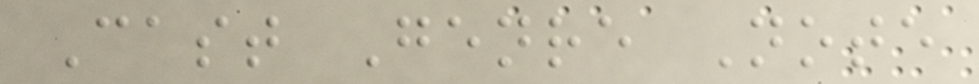Cast Genre Note
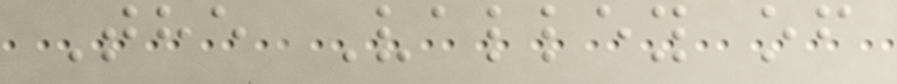The Valley of
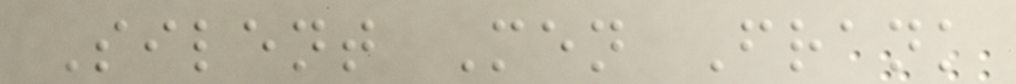Silent Men Frank
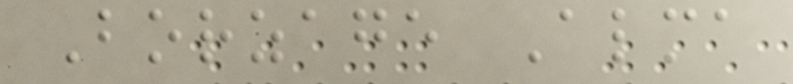Borzage Alma
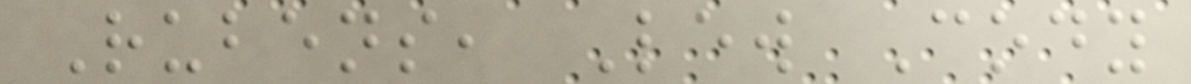Rubens, Lew Cody
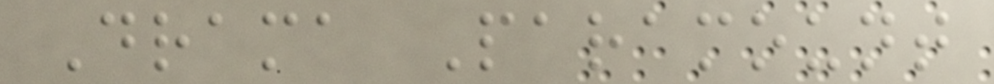Drama Paramount
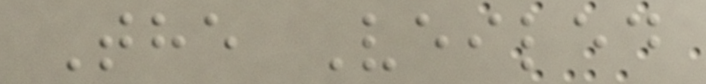The Veiled
